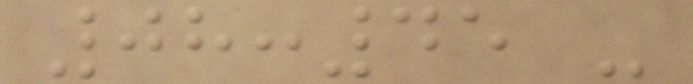08:45 -
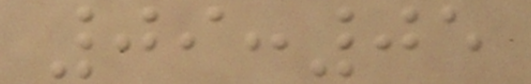09:05
